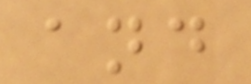and
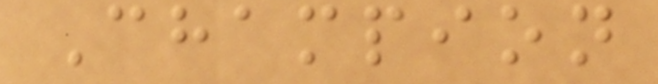Champion
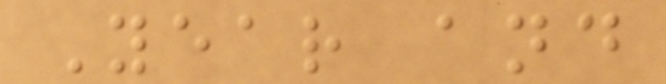Year and
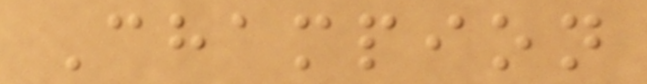Champion
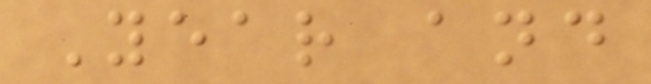Year and
